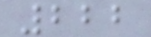222
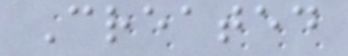Created
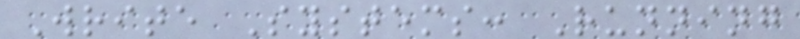Write Systems: Running
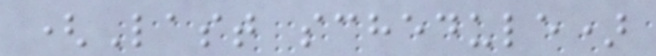(Last schedule)
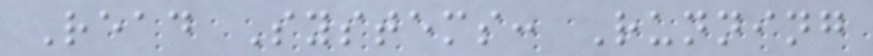Read Systems: Running
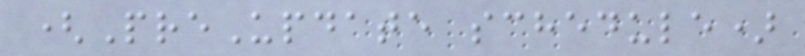(PreUpdate schedule)
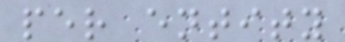per entity
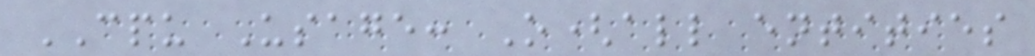CPU Usage: O(all entities
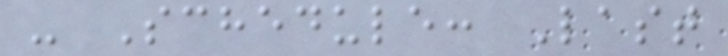- Schedule: Last
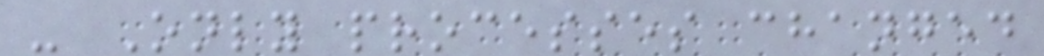- Only processes changed
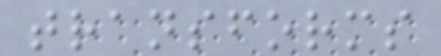transforms
